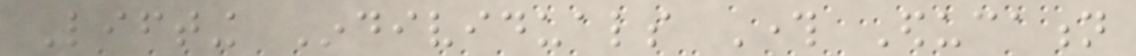Lifting Individuals Through Education
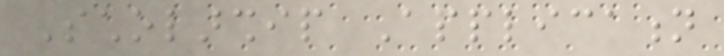Scholarship Application
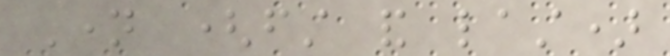Name (first and last)
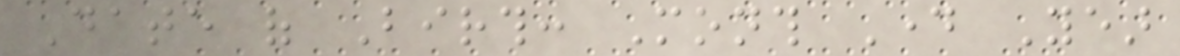Date of Birth: Month Day Year
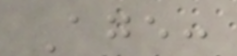Age:
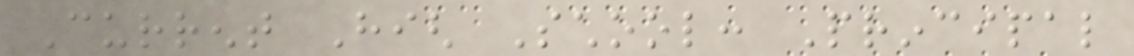Current High School: Principal
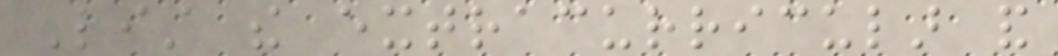List the extracurricular and
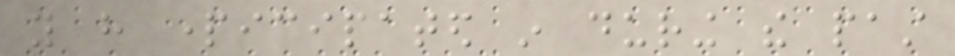you have participated in during the past
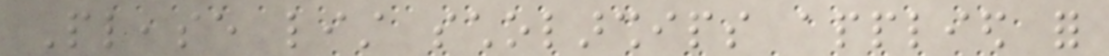Please list scholarships applied for
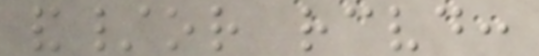and/or received:
